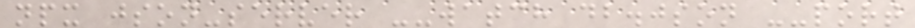npx json-server --watch db.json --port
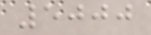5000
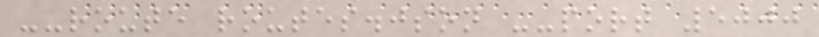--route routes.json --port 5000
